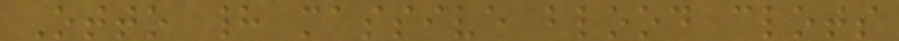Otto had massive blood clots
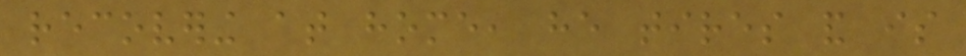recovering at home, he tires and is
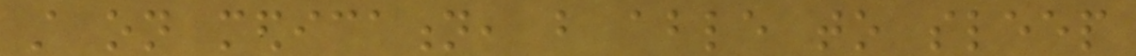still on medication, but able to sleep
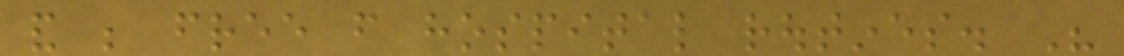and be free from hospital routines. His
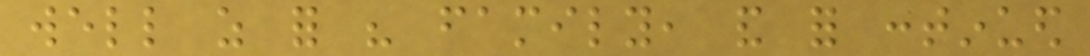well as for his family, and for continued
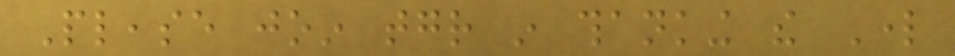Please join together in thanking the Lord
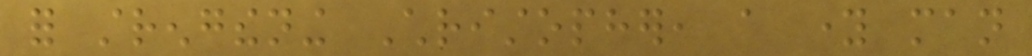for strengthening Christopher, a young man
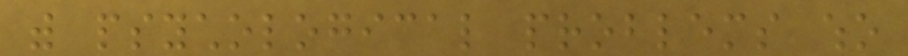with psychological problems who
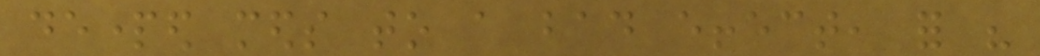departed meds to a bad effect, for his
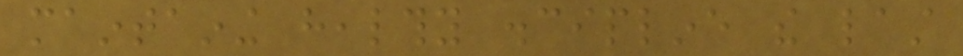maintaining healthy discipline the last
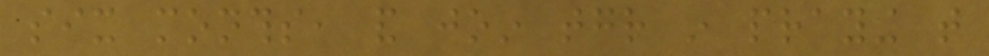six months, and join together in praying that
